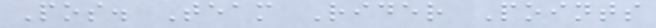Pos. Team Rider Points
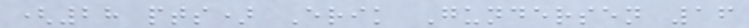(28 pts) Erik Gundersen 16
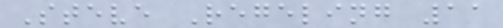Steve Regeling 11
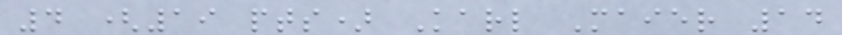4 (19 pts) Karl Maier 14
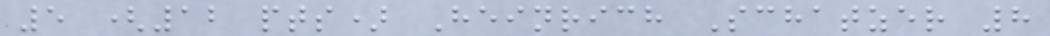5 (12 pts) Heinrich Schatzer 8
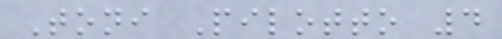Toni Pilotto 4
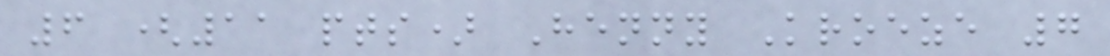6 (11 pts) Henny Kroeze 7
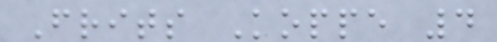Frits Koppe 4
